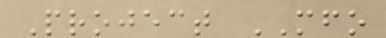Project MFO
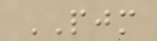PJM
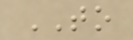TO
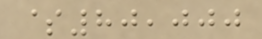$80,000
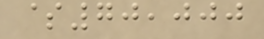$70,000
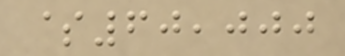$60,000
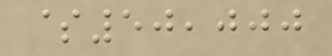$50,000
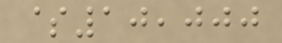$10,000
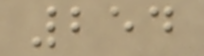254
